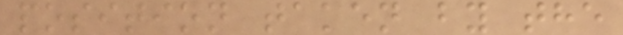position taken by the
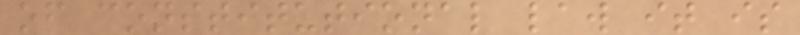of constitutional law it is
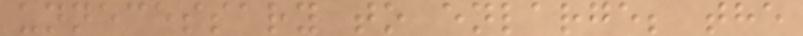unnecessary to enlarge; the
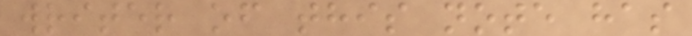writer of this note has
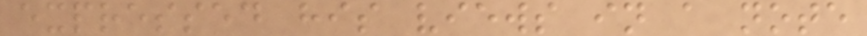expressed his views in a note
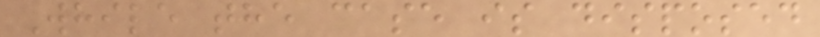While the case is disposed
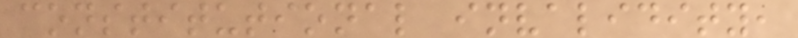constitutional invalidity,
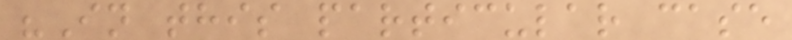"In this particular case
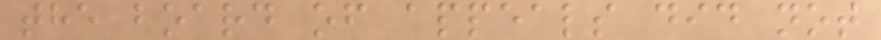the board of appeals did not
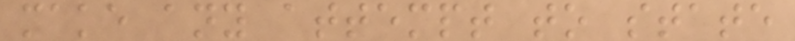make any attempt to state
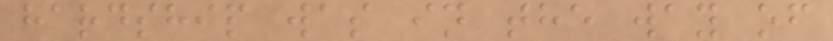hardship was in the way of
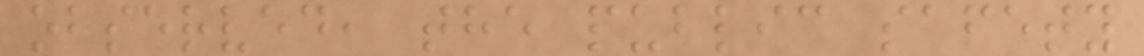observed, the public safety
